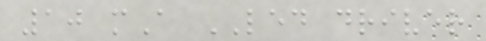10 mA LED driver
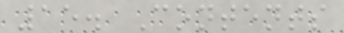15. Contents
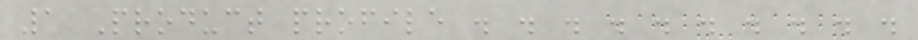1 Product profile . . . . . . . . . .
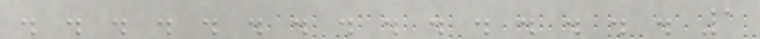. . . . . . . . . . . . . . . 1
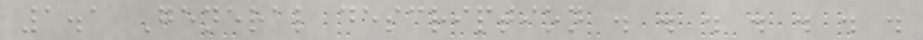1.1 General description . . . . . . .
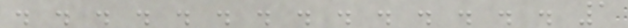. . . . . . . . . . . . . . 1
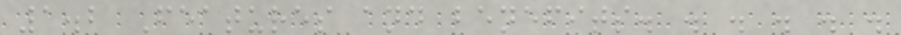1.2 Features and benefits. . . . . .
